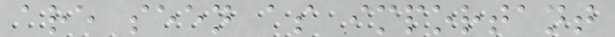are seen as important
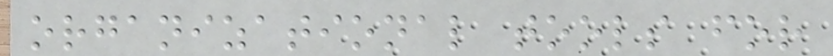organizational tools for
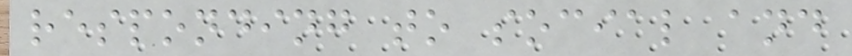responding to social and
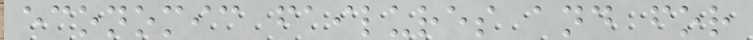economic failures and for
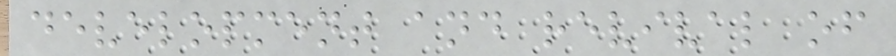development and revival of
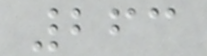263
